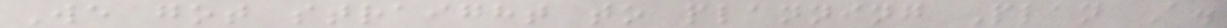We got straight to planning Plan A.
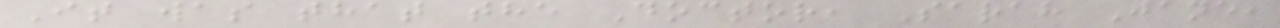It was that the Doctor, Sarah Jane,
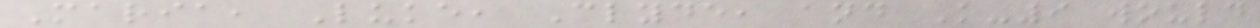Maria, Luke, Clyde, and K-9 would
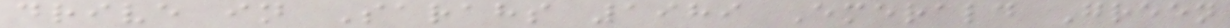drive in Sarahs 1989 Emerald Green
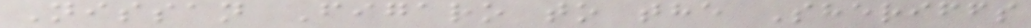Nissan Figaro to the Sheriffs
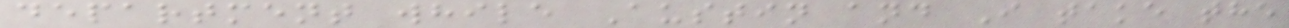department while Austin and I take the
